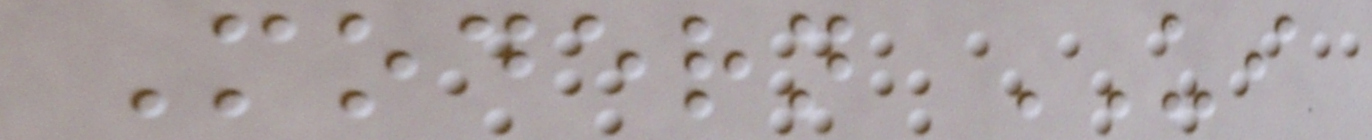Modern UI
